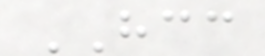HCC
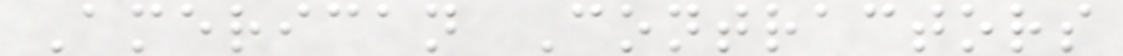American Contractors
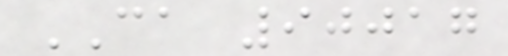CA 90017
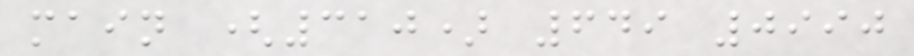main (310) 649 0990
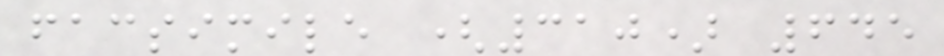facsimile (310) 645
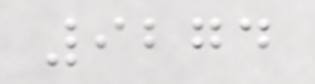9274
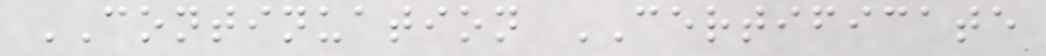CONTINUATION CERTIFICATE
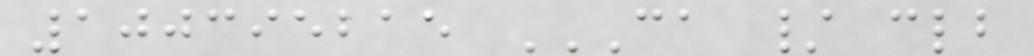100395215 CA / CLB
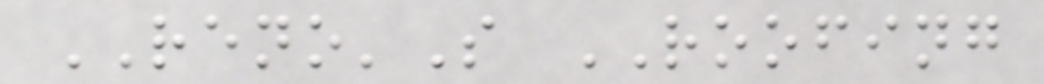RENO'S ROOFING
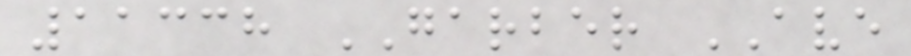11338 GARBER AVE
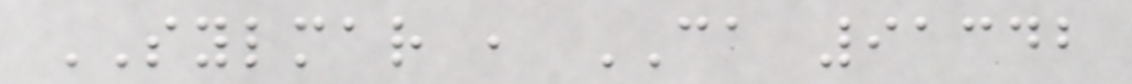SYLMAR , CA 91342
